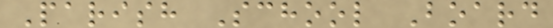Parish School Board
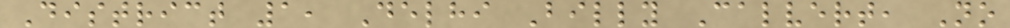District 1, Delhi Billy Calvert, No
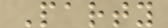Party
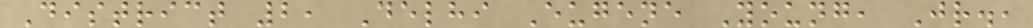District 2, Delhi Eugene Young, Jr.,
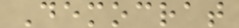Democrat
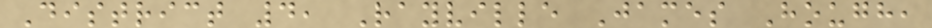District 4, Rayville James Hough,
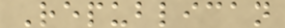Republican
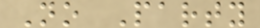No Party
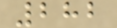282
